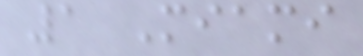1 Miami
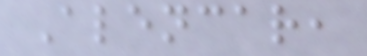Alencar,
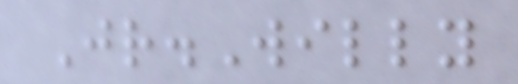Jr.Willy
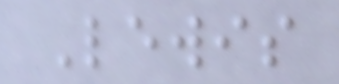Lewis
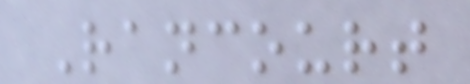Rancourt
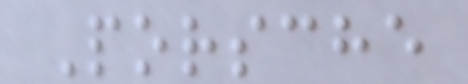Porsche
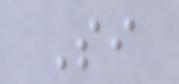Si
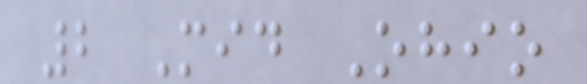2 Mid Ohio
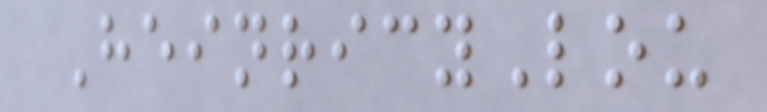HeinricyLou
